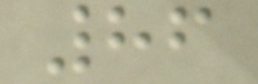86
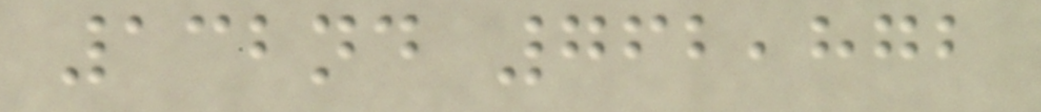132nd 762,872
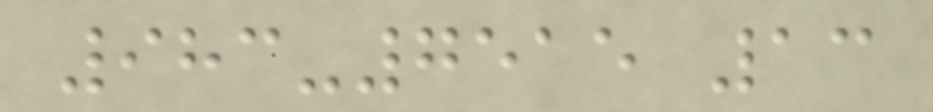983-7515 13
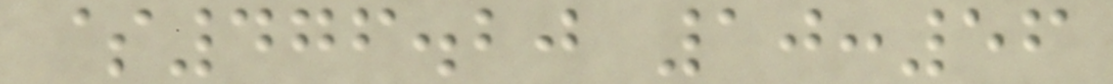$476.20 10:56
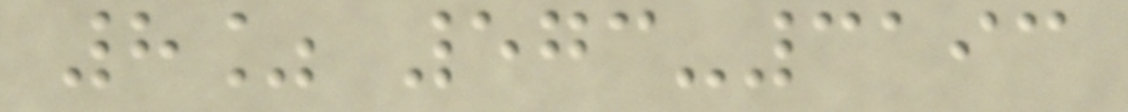8% 573-3193
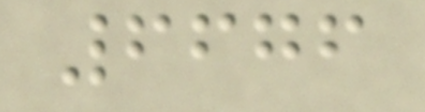6676
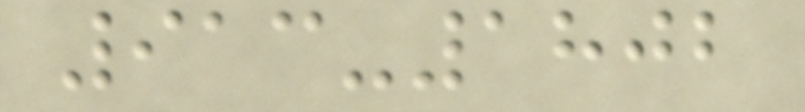913-1802
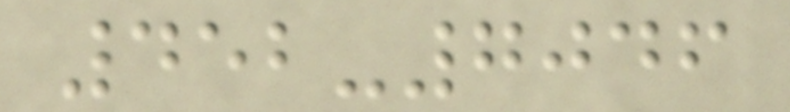452-7046
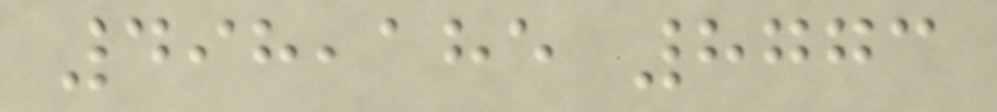498,185 8773
